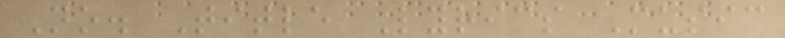No. Title Lyrics Music
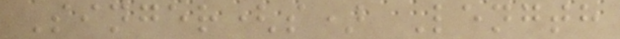Singer(s) Length
